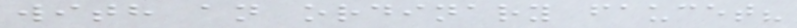with an ordinary faucet?
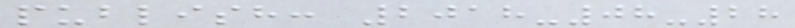publish: 2018-08-28
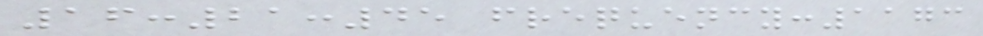16:21:45 frequency:1173
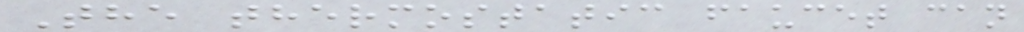The thermostatic faucet can
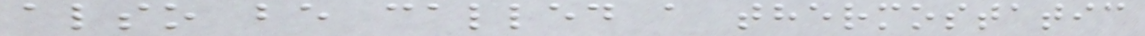also be called a thermostatic
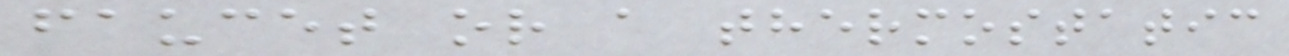faucet or a thermostatic
